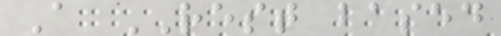A REST based
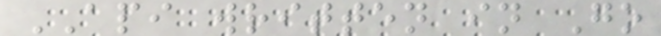API written in Go
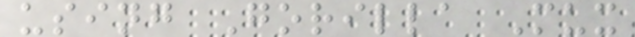using Gorilla Mux
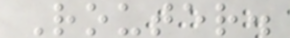Router.
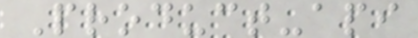Product-api
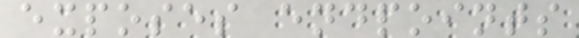exposes endpoints
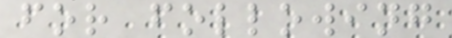for following
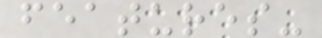features-
